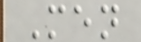Men
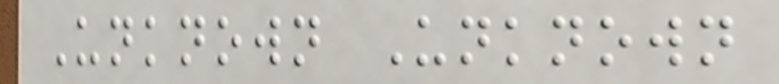Unknown Unknown
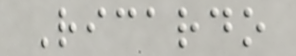Ricardo
